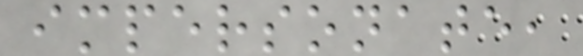impersonate,
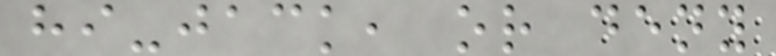hi-jack, or deny
